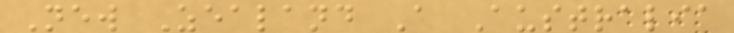New Zealand A Australia
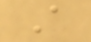A
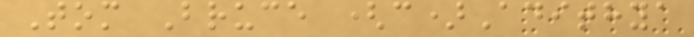Tom Bruce (c)Adithya
